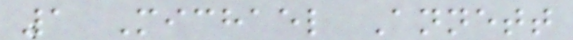1 Michael Annett
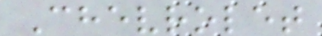Chevrolet
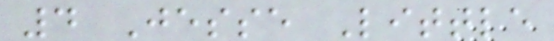4 Jesse Little
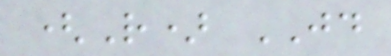(R) JD
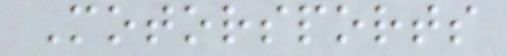Motorsports
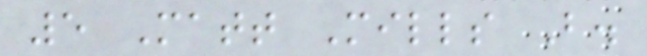5 Matt Mills B.
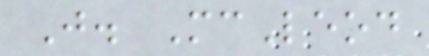J. McLeod
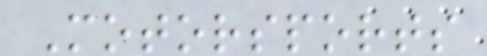Motorsports
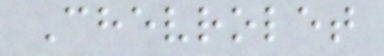Chevrolet
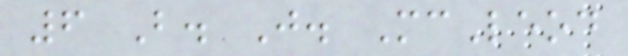6 B. J. McLeod
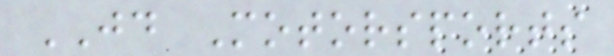JD Motorsports
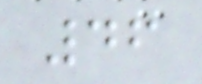46
